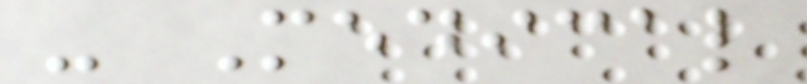- Medical
